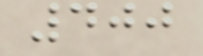400
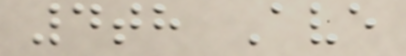4th Ave
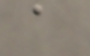a
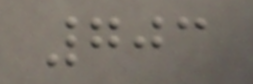703
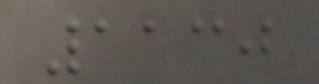1130
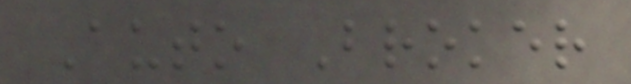Auto Broker
